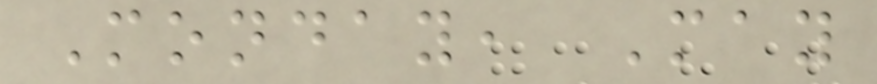Monday, May
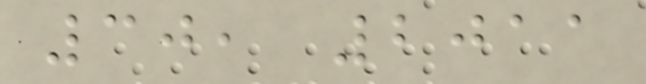30, 2011
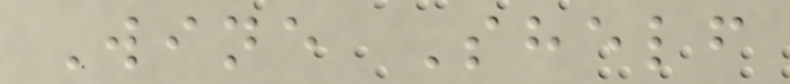Wine Shelf
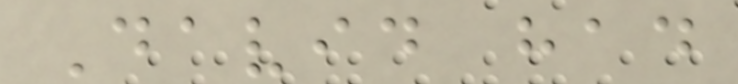David had
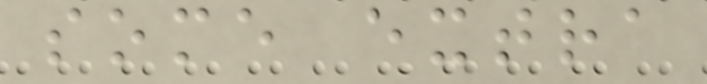some extra
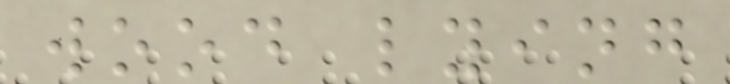wood lying
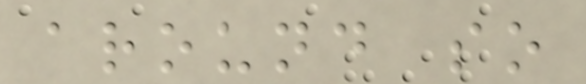around so
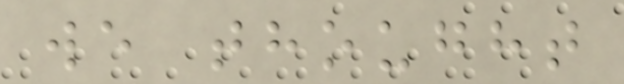we thought
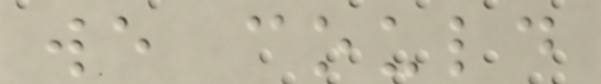we could
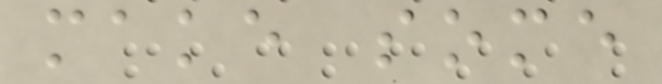make some
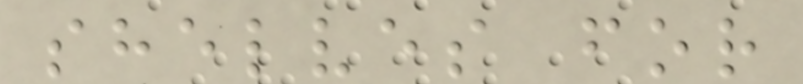shelves for
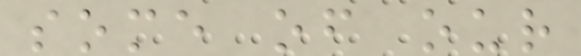some of our
